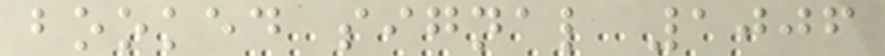booked signal 1006
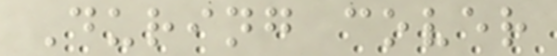During cover
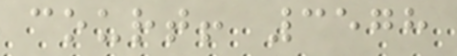court! 3578
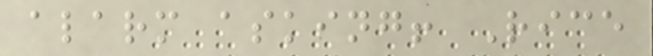alarm asking! Rice
